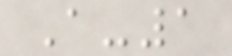A-1
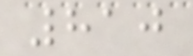810
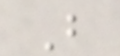B
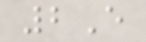2E
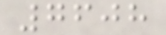7608
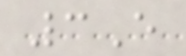3E
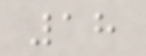18
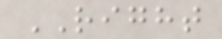RIGHT
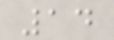14
